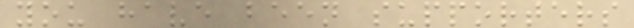you have been supporters
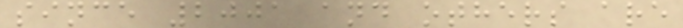since 2001 and others are
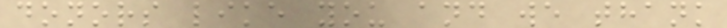donors like you and we thank
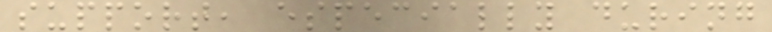support, especially during
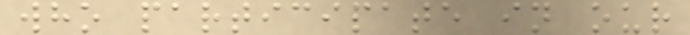who participate in our
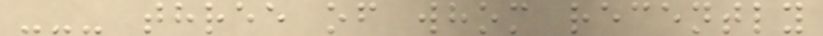--- three of whom recently
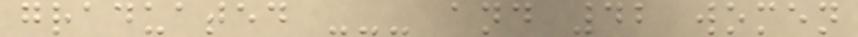graduated --- and 42 women
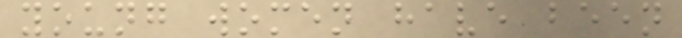young women have been
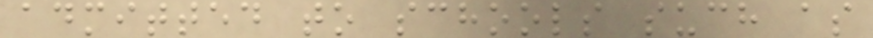admitted to schools such as
